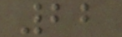22
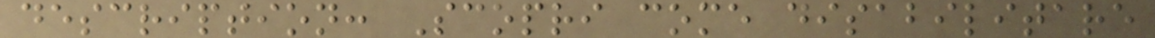description: Scopri come disabilitare
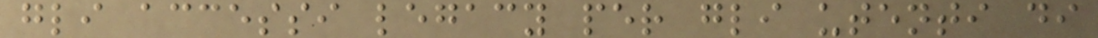gli accessi legacy per gli utenti di
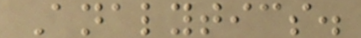Analytics.
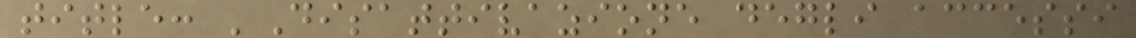title: 'Disattivazione degli accessi
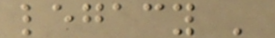legacy '
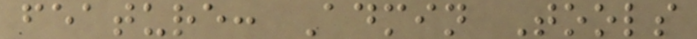feature: Admin Tools
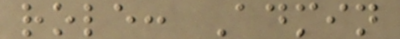role: Admin
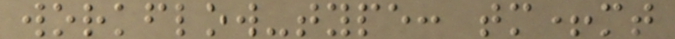workflow-type: tm+mt
